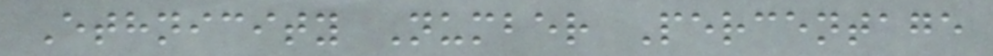Ethnicity Number Percentage
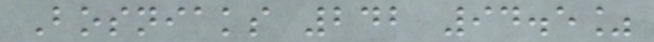Bosniaks 242 94.5%
